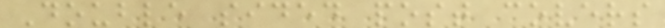Double sided post covers
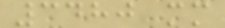3480 mm
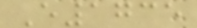E1735
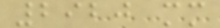2920 mm
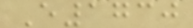E1730
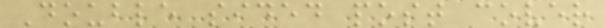Double sided post cover
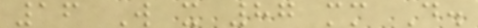16 W x 87 mm D.
